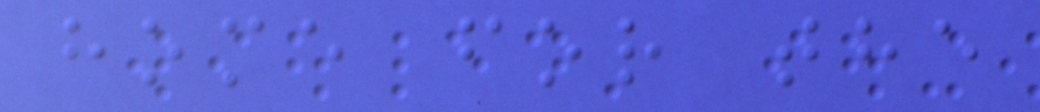home for the
